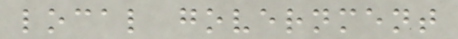local government
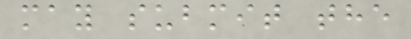may submit the
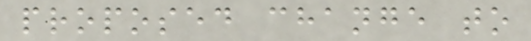proposed change to
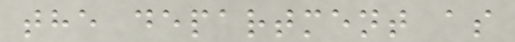the department as
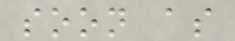soon as
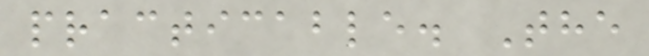practicable. The
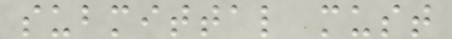submittal must
